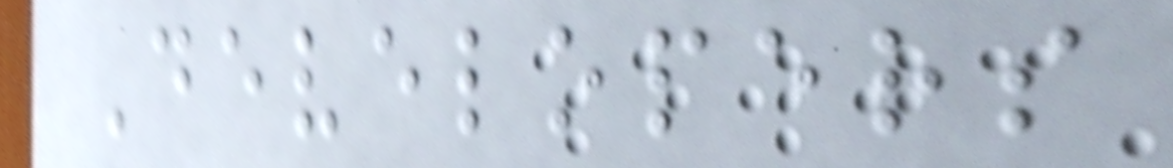Developers
